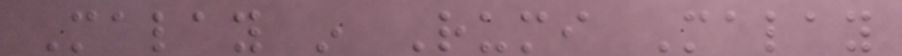Malay in Rumi Malay
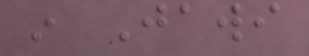in Jawi
